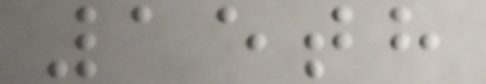15th
